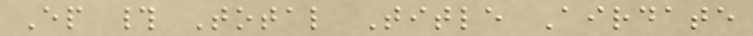Ep # Total Title Airdate
